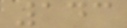143
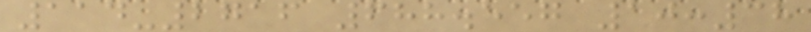114-2716 688.557 10:38
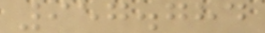957.784
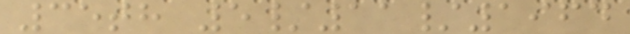35th 5/11/1964
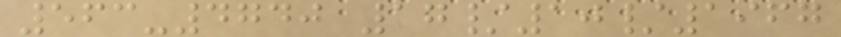563-4740 17/10/1967
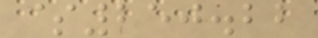$250.22
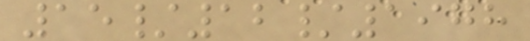15/12/1978
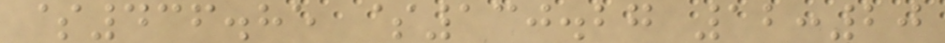$436.85 $130.27 12:20
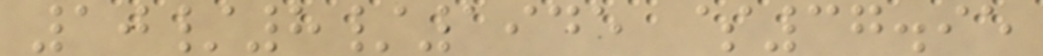10/8/1945 $37.95
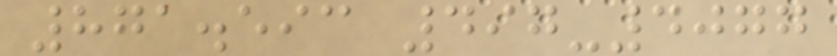871.593 497-4077
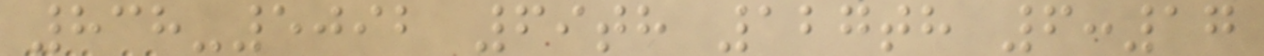838-5092 69th 127th 6:17
